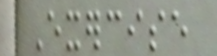Exercise
